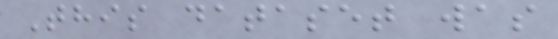This dataset was
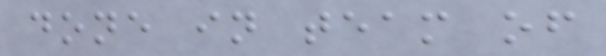done in team of
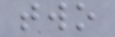two
